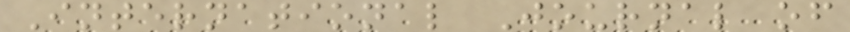International Journal of
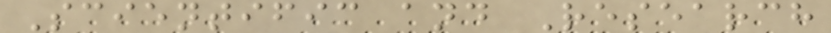Scientific and Research
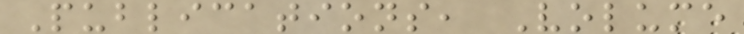Publications, Volume
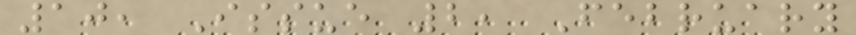10, Issue 2, February
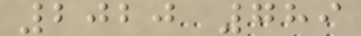2020 789
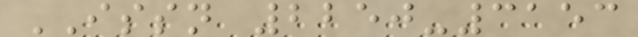ISSN 2250-3153
